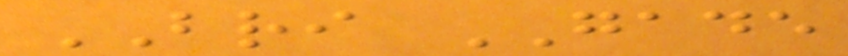BRI GADE
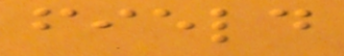field
